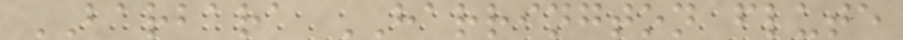BARBARA HARRINGTON flute
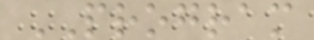PROGRAM
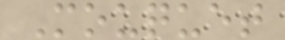Mouquet
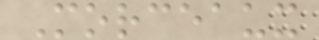Morceaux
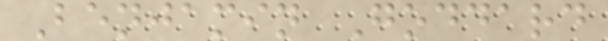Benjamin Goddard
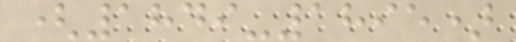(1849-1895)
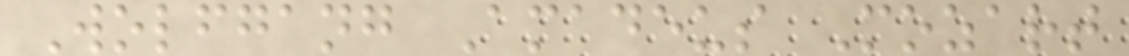Wolfgang Amadeus Mozart
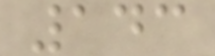143
